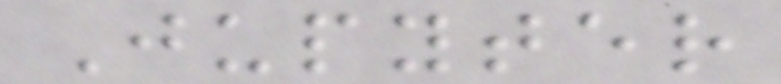Jupyter
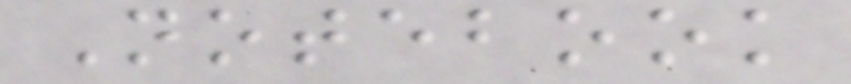Notebook
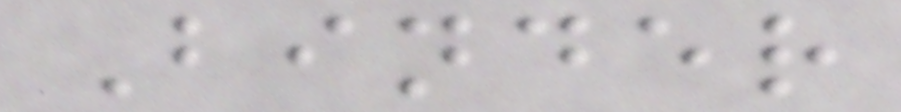Binder
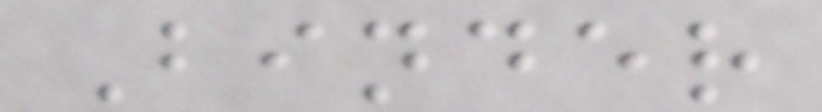Binder
